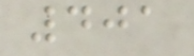401
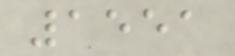1551
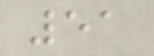51
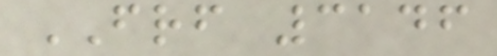FRF 3146
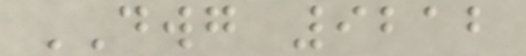DWG 9212
